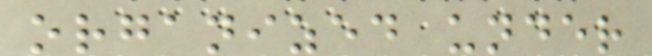organized under
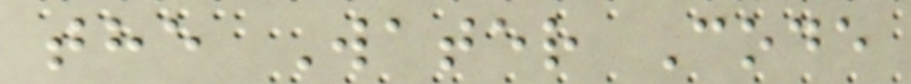the Water Code
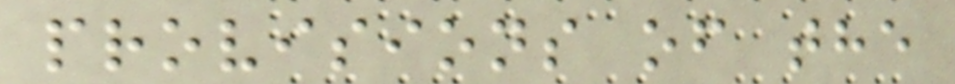provisions of the
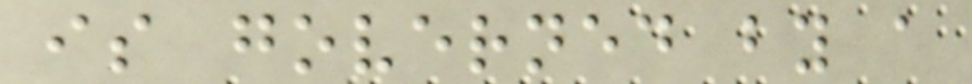is governed by a
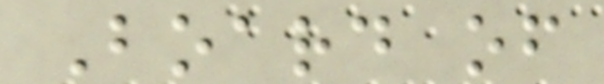Board of
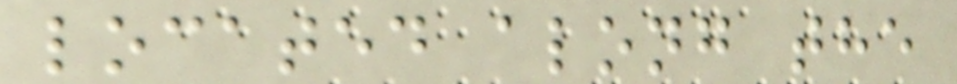located along the
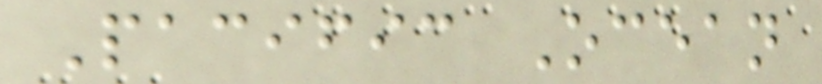Pacific Ocean
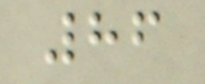86
